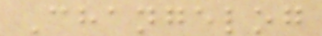Changelog
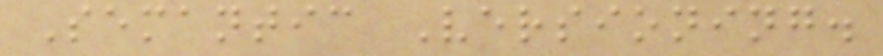Semantic Versioning.
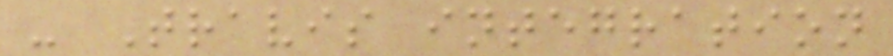- Travis integration
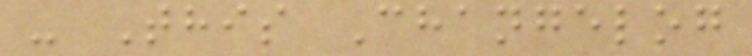- This Changelog
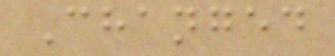Changed
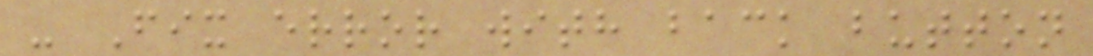- Fix error with back button
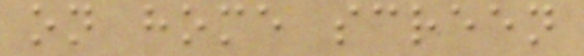on home screen
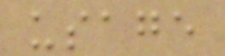usage
